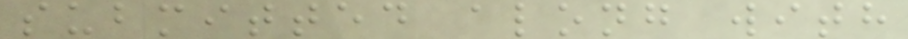submitted along with
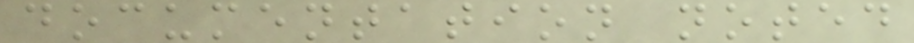documentation noted
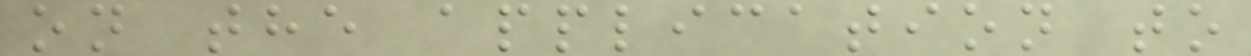on the application to
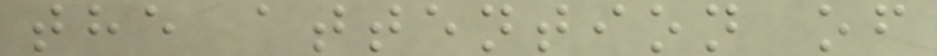the attention of
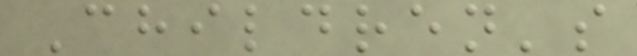Children's
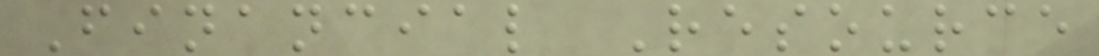Financial Resource
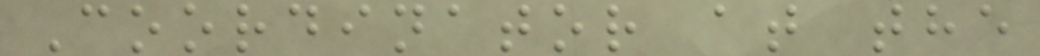Coordinator at the
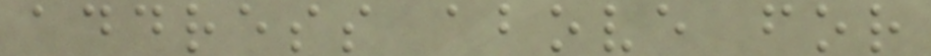address above for
